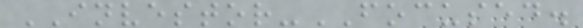INVESTOR-FOCUSED.
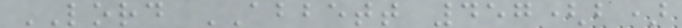LORD ABBETT 457(b)
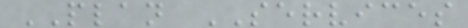PLAN SERVICES
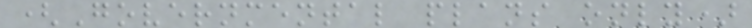(Governmental plans only)
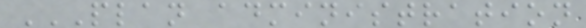PLAN ADMINISTRATION
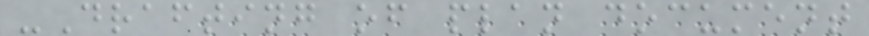-Drafting of plan document
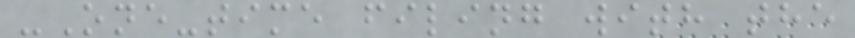-One-time filing with the
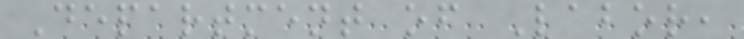Department of Labor,
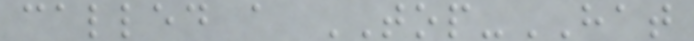called a TOP-HAT
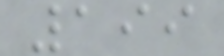199
